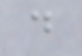d
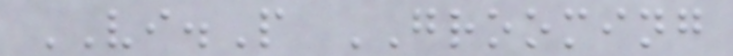VI.P GROOMING
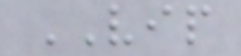VIP
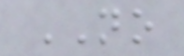NO
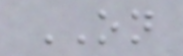ON
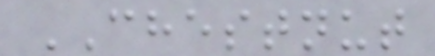CHESTNUT
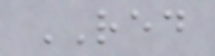RED
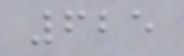625
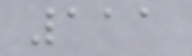111
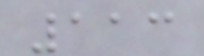113
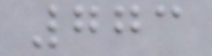773
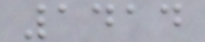1414
